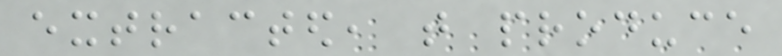extracted, that produce
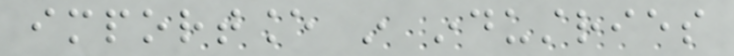importance in industries
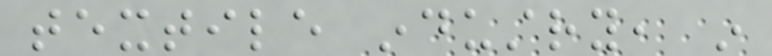textile industry, in
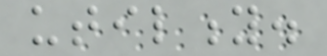utility.
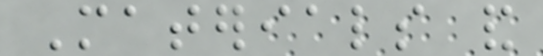Materials and
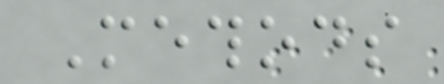Methods
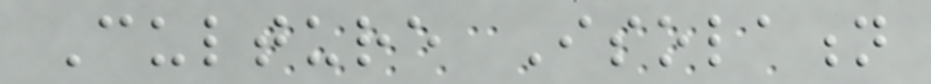Culture Isolation
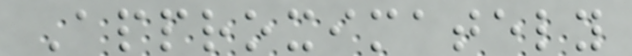Approximately
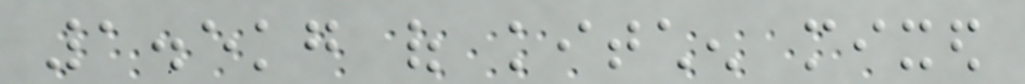1.5kg of kitchen mixed
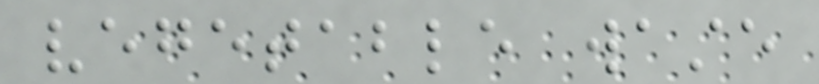vegetable waste
